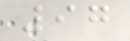97
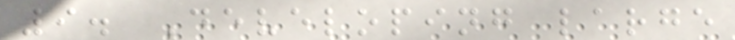9. Developing large
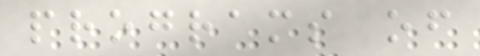programs of
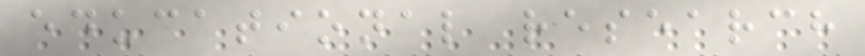educational research
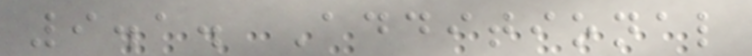9.1. Additional
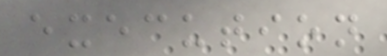execution
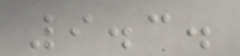9.3.
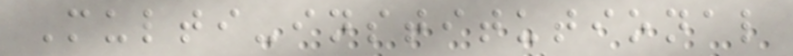Multi-institutional
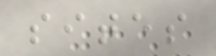sites
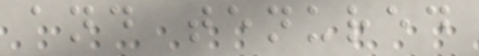and tenured
